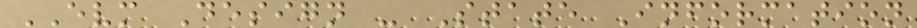EVM Design - State Information
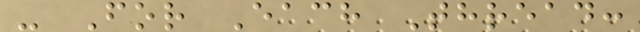- For Each Thread:
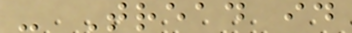- Tread id
